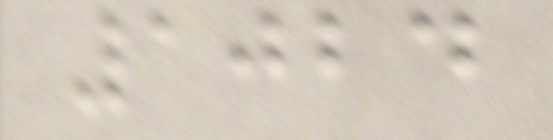1024
